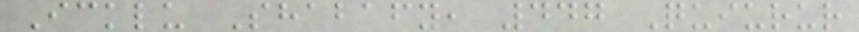Icklu Shabafy, 447 Quiurur
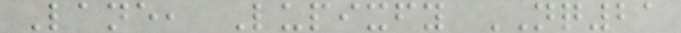Lane, Lupixfy NQ21
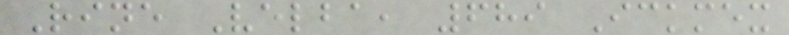Rine Velba, 689 Ickmex
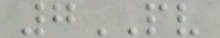7PV
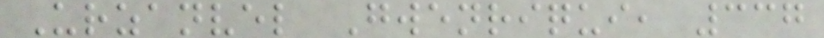Urzanvel Gwenriqui, 337
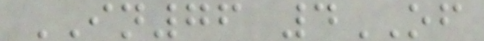IN76 4OF
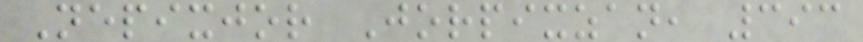Nepixjor Jorpixzan, 393
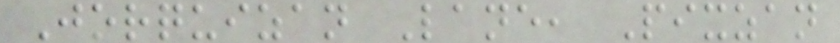Jorquizan Lane, Pixzan
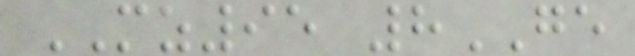MZ95 8GE
